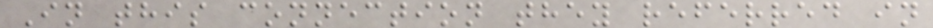In this connection they referred in
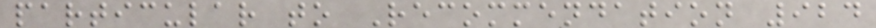particular to Recommendation 924
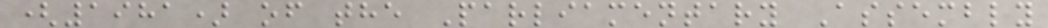(1981) of the Parliamentary Assembly
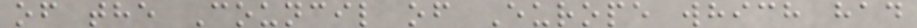of the Council of Europe which had
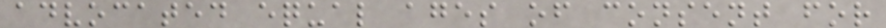advocated equal ages of consent for
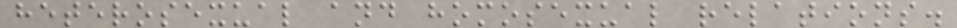heterosexual and homosexual relations.
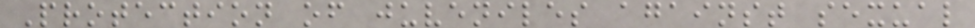Protection of juveniles against sexual
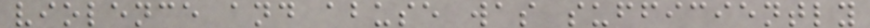violence and abuse was sufficiently
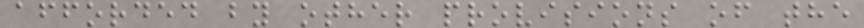afforded by other provisions of the
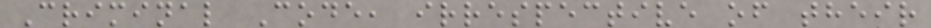Criminal Code, irrespective of their
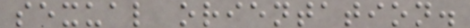sexual orientation.
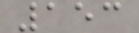153
